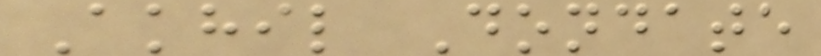Akhil Dondate
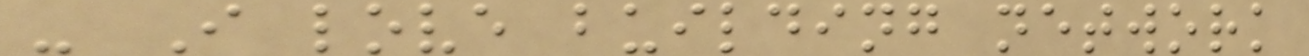- I love building network
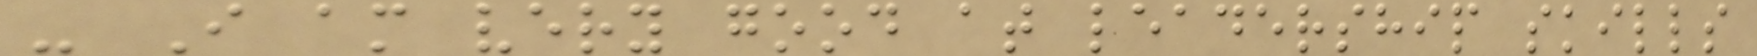- I am very good at leadership skills
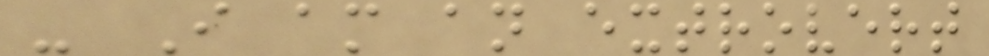- I am an extrovert
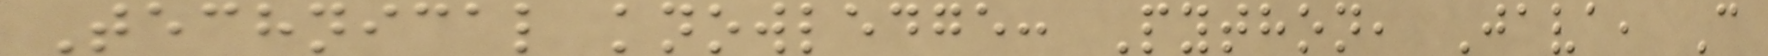Technical knowledge: Python, Java, C
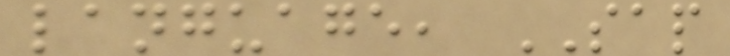language, SAP
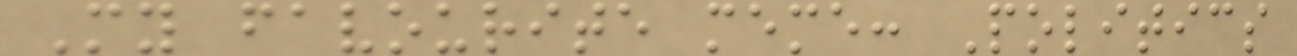My favourite meme: Politics
